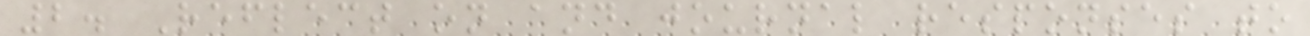2. Reflect on and journal responses to
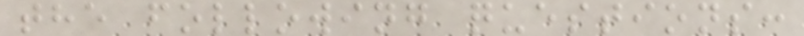the following questions:
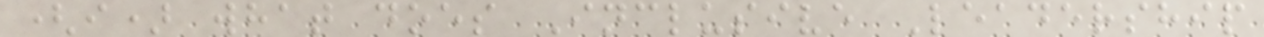(i) what does Inclusive Leadership
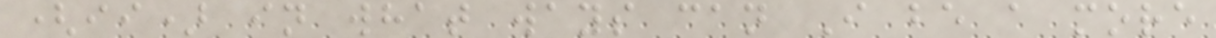(ii) in what ways can I be a more
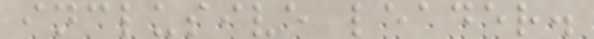inclusive leader.
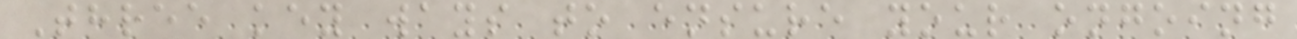Three key ways to ensure your ongoing
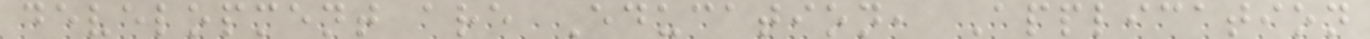development are Education, Application
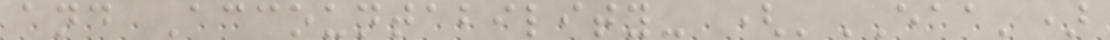and Accountability- ('EAA')
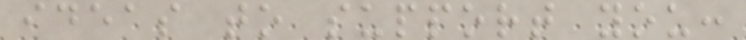ideas to support you:
